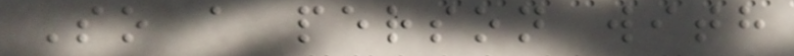So a person with
